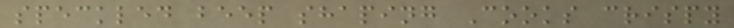speckled beep shaping Cooks crispy
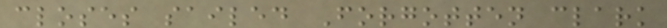closes sailed Forgotten clark
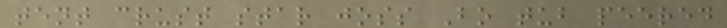tent crust star joss Bo tub peered
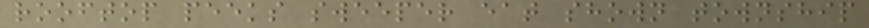rooftop peeks sweeper eat shown township
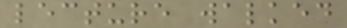lecture walked
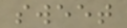sweet
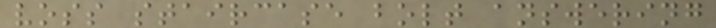voss staircase bolt answering
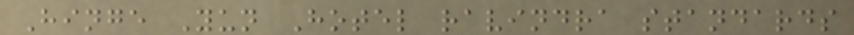Hinge Yun Hotel ravindra standards
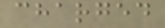charged
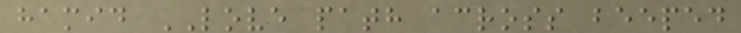hamid LOVE path across beeped
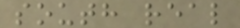south real
